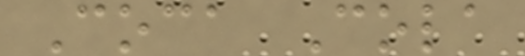Coca Cola
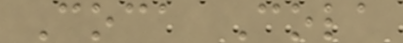Coca Cola
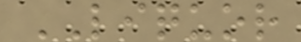LIQUOR
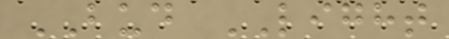BUD LIGHT
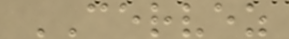CERVEZ
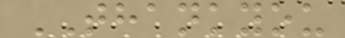THANKYOU
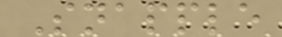Snapple
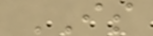IS
